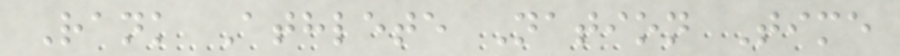Rank Athlete Nation Time
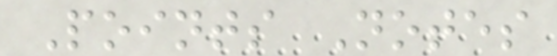Points Notes
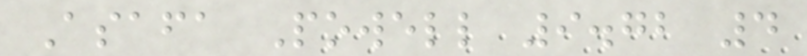Asafa Powell 9.72 4
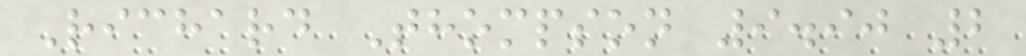Richard Thompson 9.90 2
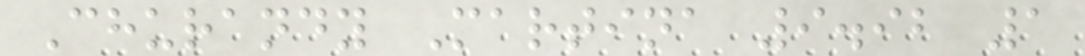Churandy Martina 9.92 1
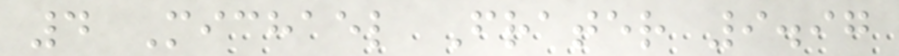4 Michael Frater 9.97
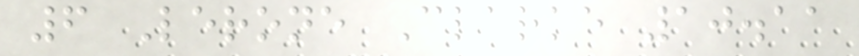6 Lerone Clarke 10.11
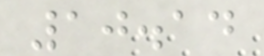10.14
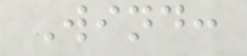Wind:
